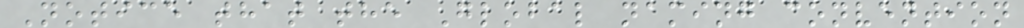Notice that the Global naming convention
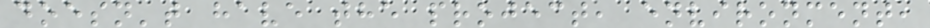doesn't have the project, environment,
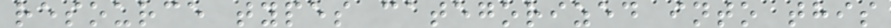resource types categorized into this
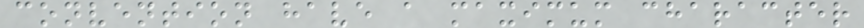convention have a maximum character
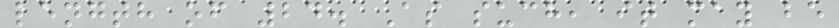length of 24. As such, it may be
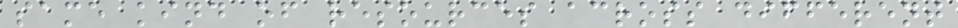same kind of resources across different
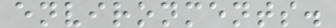environments.
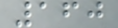160
